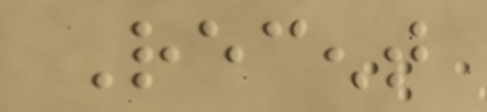Recent
